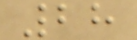28
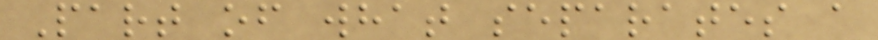Part of what separates a
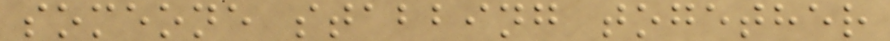someone stabbing together
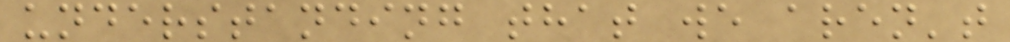understanding that we aren't
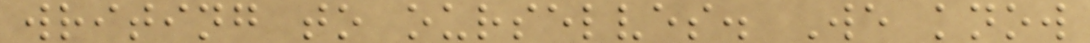writing to ourselves. We know
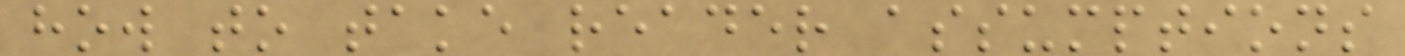how to take reader assumptions
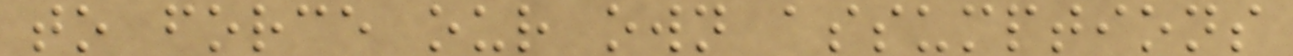to force our own assumptions
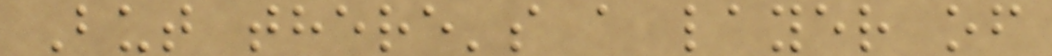But there's a layer of
